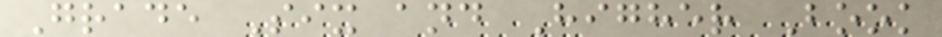Grade Six and Higher Book
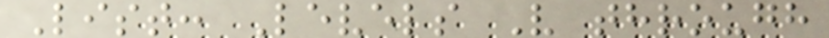List: Levels V through
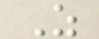Z
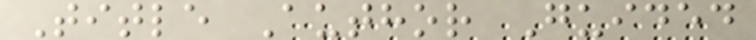Title Author Guided
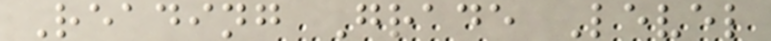Reading Grade Level
